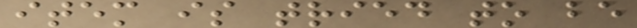item is tried to be
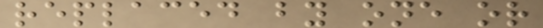replaced by one or
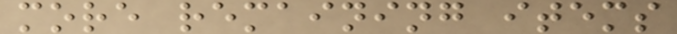more remaining items
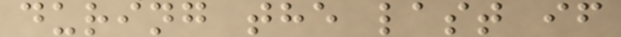during the last if
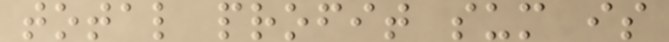total profit sum is
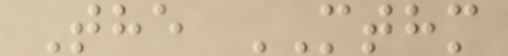The MTHM
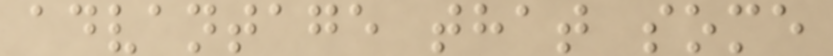advantage that some
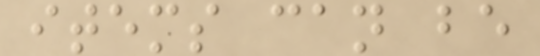items can be
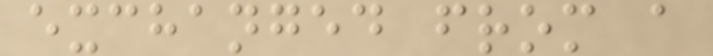exchanged from a
